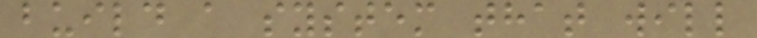build a system that will
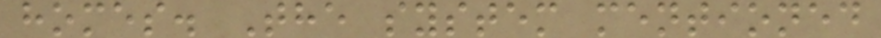homes. The system mentioned
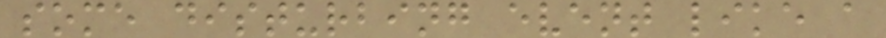some disturbing event like a
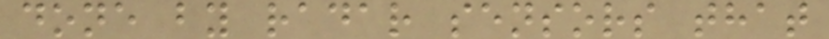done by radar sensors that
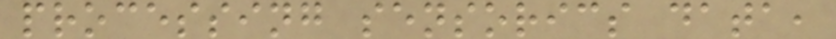processing sensorics data,
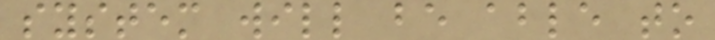system will be able to
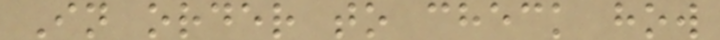In order to check how
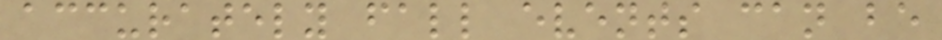accurately fall events can be
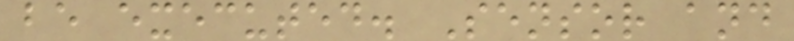be executed. Sensor and
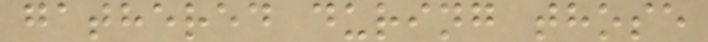gathered during those
